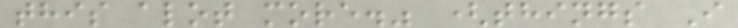this alot more." (things I
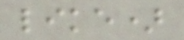like)
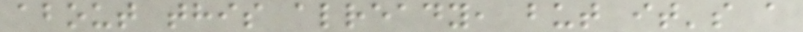about this already, but it's a
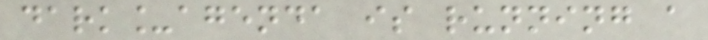dark_agenda is running a
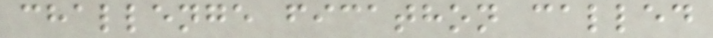challenge ficathon called
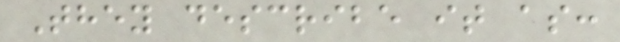They describe it as:
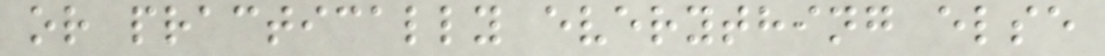or practically everything else
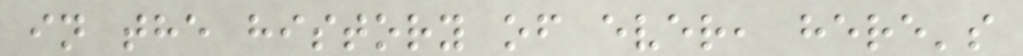in the history of ever, here's
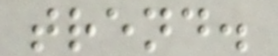trend.
